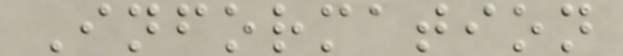Information
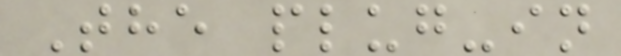The plug-in
